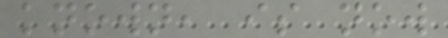known, is now
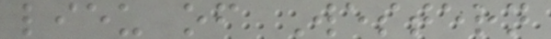lieu of Western
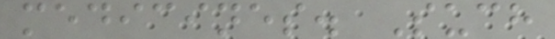medicines. Such
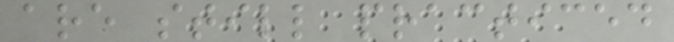are still practiced
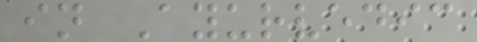in Ayurvedic
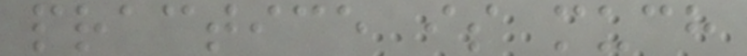practice is much
